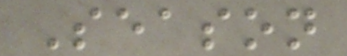Season
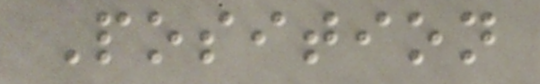Position
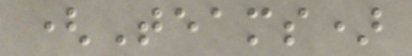(Teams)
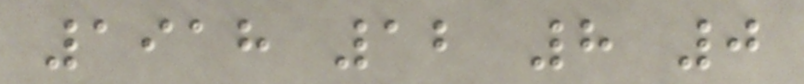1918 12 8 0
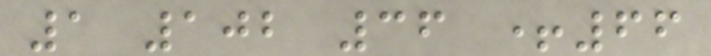1 102 36 +66
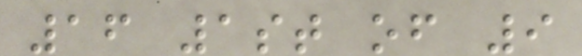16 1st of 9
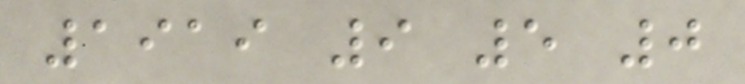1919 9 5 0
